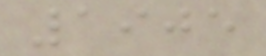1905
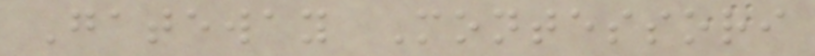Gateway Montessori
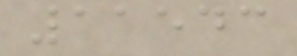11543
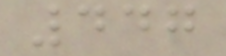447
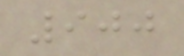900
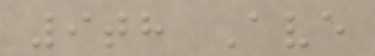9th Ave
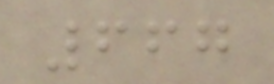667
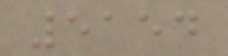5154
